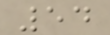54
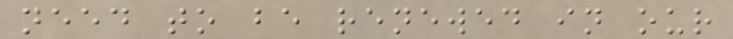need to be renewed in our
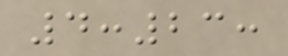4:23:
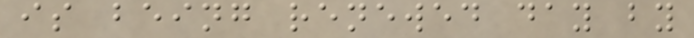is being renewed day by
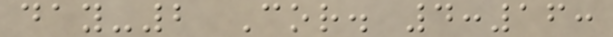day-2 Cor. 4:16:
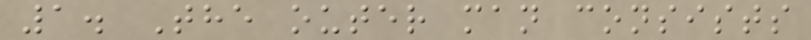1. The outer man consists
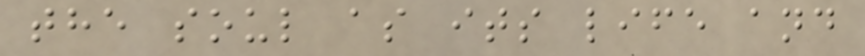the soul as its life and
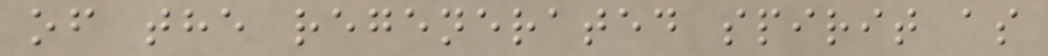of the regenerated spirit as
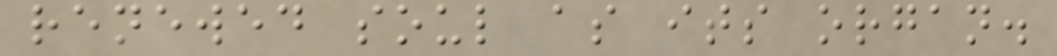renewed soul as its organ.
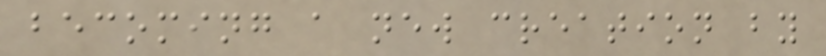becoming a new creation by
